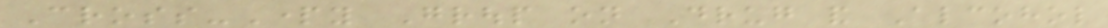Cross-Party Group on Drug and Alcohol
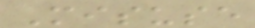Misuse
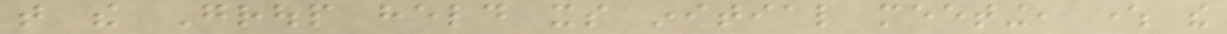that the Group held its initial meeting, where the
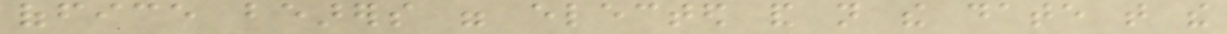office bearers were elected and not the date that the
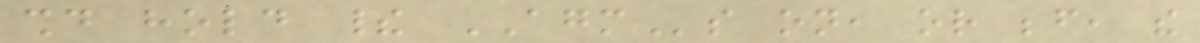should hold their AGMs on, or before, the
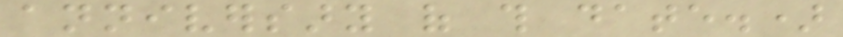anniversary of this date.)
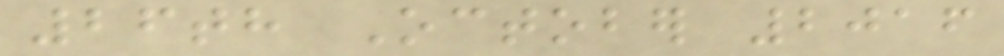26th October 2016
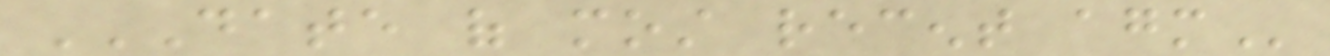DATE OF MOST RECENT AGM
